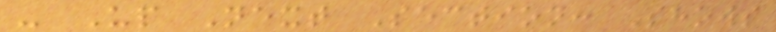- Up Next Section: Shows
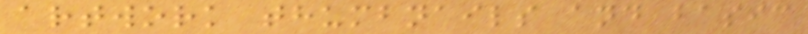artwork thumbnails and basic
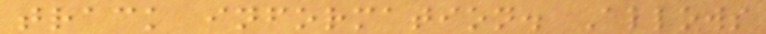track information. Allows
